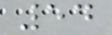54
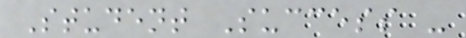Student Success -
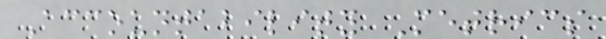Accountability Metrics
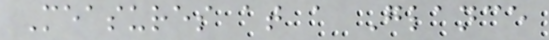Measures at a Glance
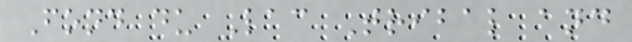Fond du Lac Tribal and
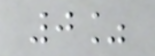0%
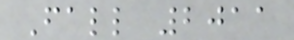Fall 2011
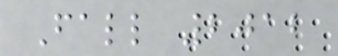Fall 2012
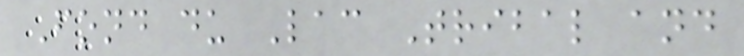Fond du Lac Tribal and
